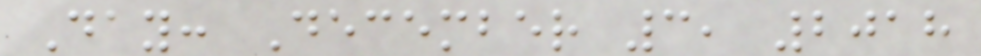Day: December 3, 2018
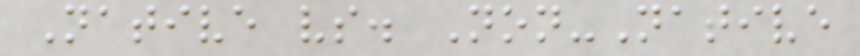Native vs. Non-Native
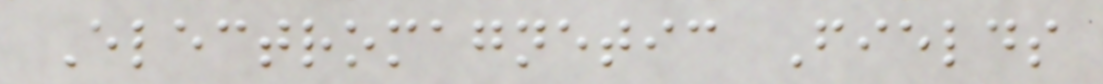Electromagnetic Fields
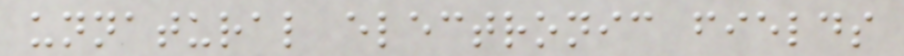unnatural electronic fields
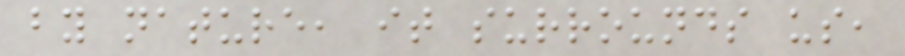by nature, it surrounds us,
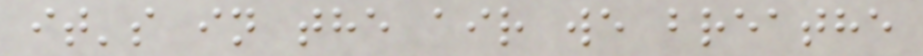it's in the air we breathe
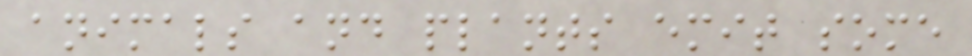animals and plants emit some
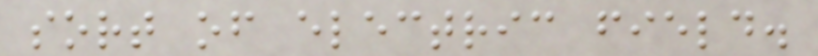sort of electric field.
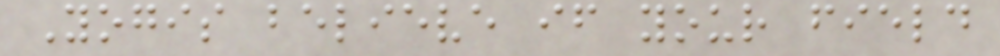Yogis believe if your field
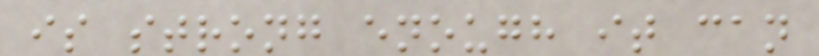is strong enough it can
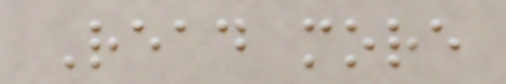Read more
